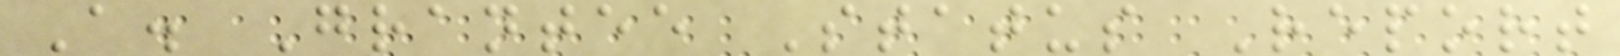A. Grantee Status Report
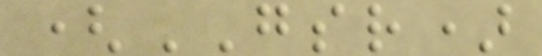(GSR)
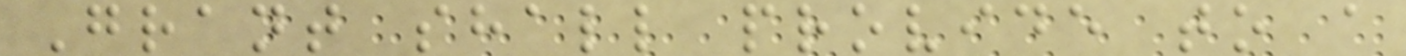Grant shall provide to a
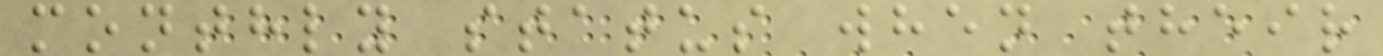monthly status when their
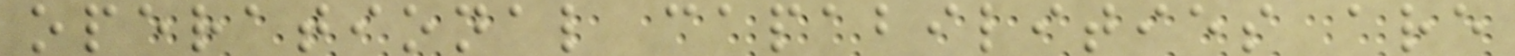operational capabilities are
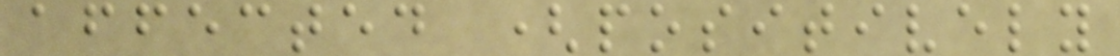affected (positively
